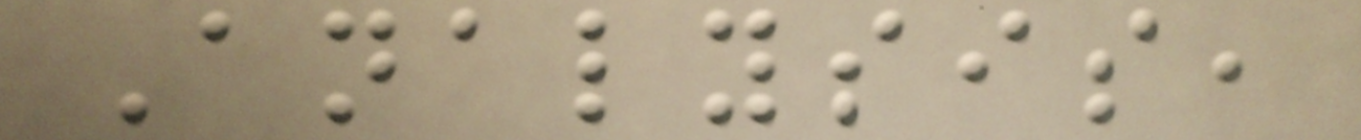Analysis,
